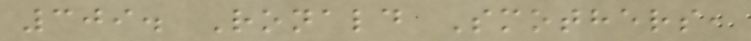309. Ronald Smothers,
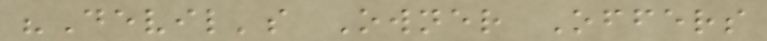"Devil's Owner Offers
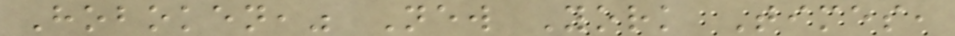Hoboken," New York Times,
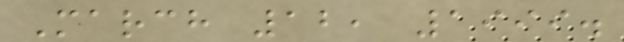March 12, 1999.
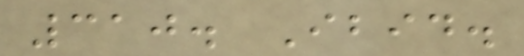310. Ibid.
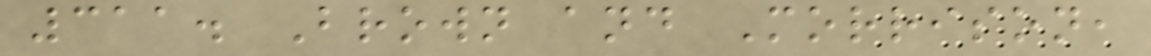311. Brown and Morrison,
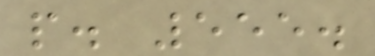p. 555.
